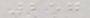257
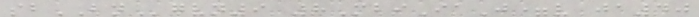sbBNgvn9 8MbiIaJ=v ja40
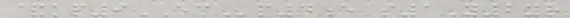&kp9ECp4e s1Y2yr
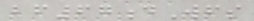bf67dWfs
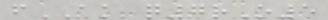fAK q7rO5
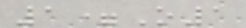1=O1
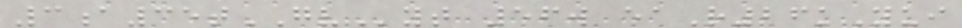3a35tGVyt 56w eaR26kYui
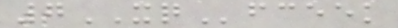7XQfceek
